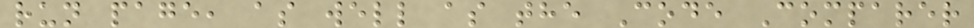run page, as well as the Code Comparer
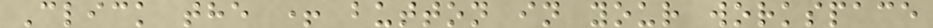Click the + button in your workspace
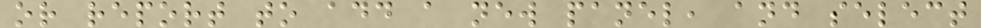or report to add a new panel, and select
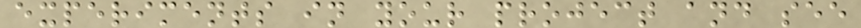experiments in your project and see
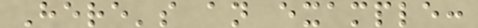Here's an example:
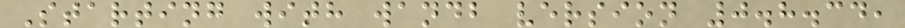Starting with wandb version 0.8.34,
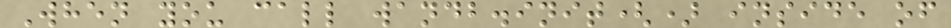When you call wandb.init() inside of
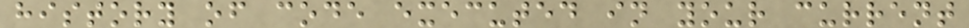history of code executed in your current
